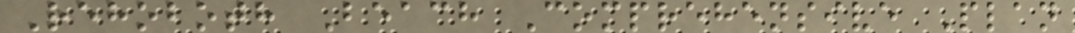Rehoboth Beach Comprehensive Plan
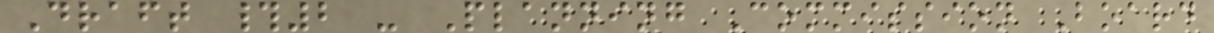Draft #2 - Planning Commission Board
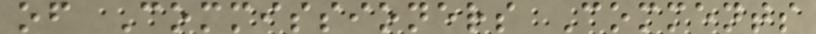of Commissioners Comments
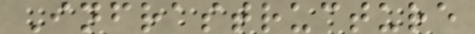Infrastructure
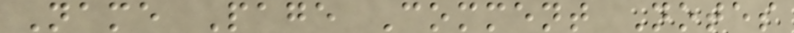Name Page Comment Notes
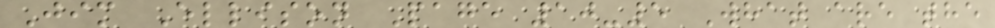Jim Ellison Page 10-5 What are the
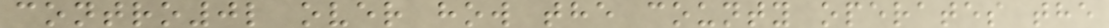contro0l over how the county operates the
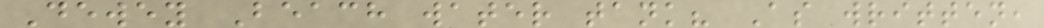Dewey Beach water tank? As written,
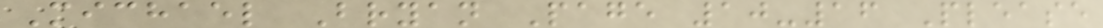Michael Bryan Page 10-16 Please
